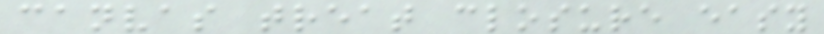canvas treat closure easy
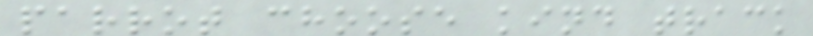parrot choose kind track
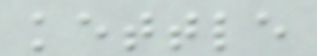kettle
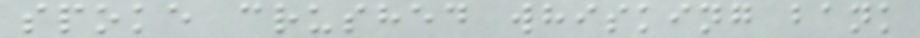spoke crushed whisking bank
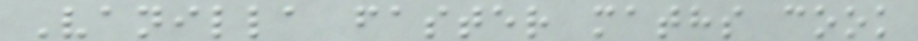Vanilla faster maths cook
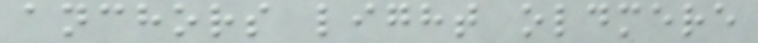anchors light oldmere
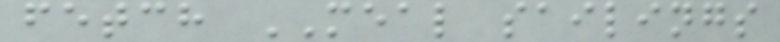fetch MEAL sailings
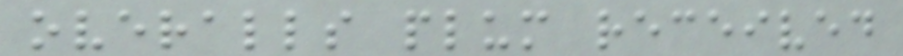overalls plum received
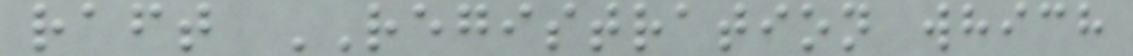raft REGISTRATION which
